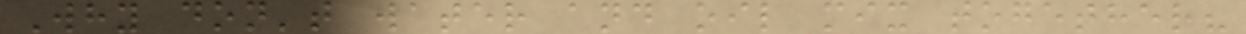Why don't water and oil mix together?
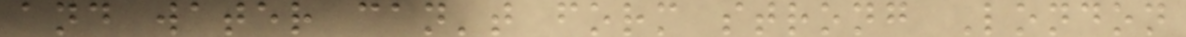and water can't form strong London
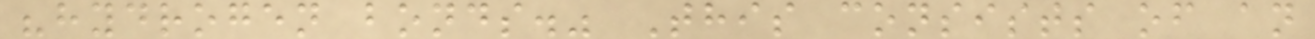"hydrogen bonds." This consists of an
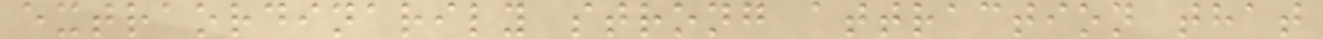extraordinarily strong attraction that
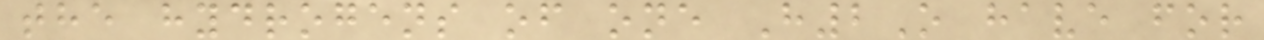the hydrogens of one H2O have for
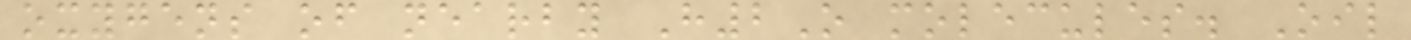oxygens of nearby H2O molecules. Oil
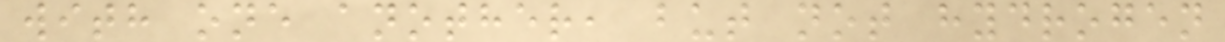with one another, but not hydrogen
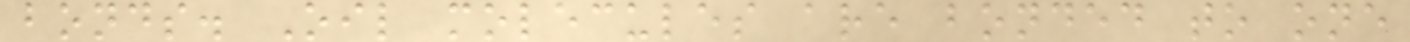bonds. Oil molecules are bonded to one
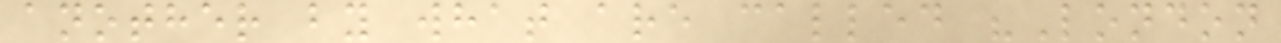another by what are called "London
